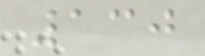130
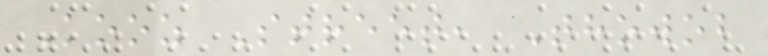Kooz Street, Thowob
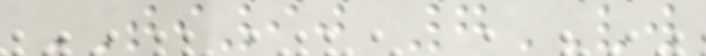TI90 7VW
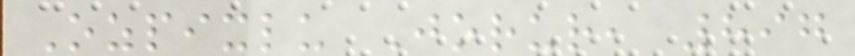Ozpixlu Jorur, 897
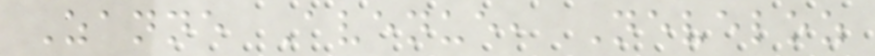Zanne Avenue, Neveloz
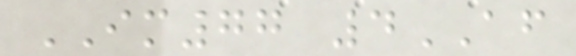IM77 4AF
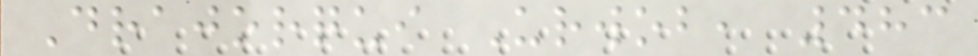Drajorqui Urwob, 483
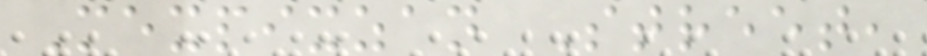Mexpixzan Street,
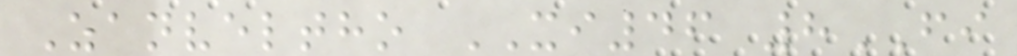Zanveltho XI46 8FI
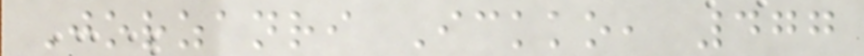Jorzanri Ickko, 477
